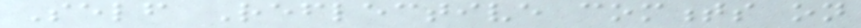Self Reflective comments on
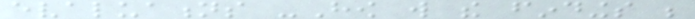evaluations -How will the findings be
